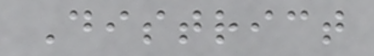District
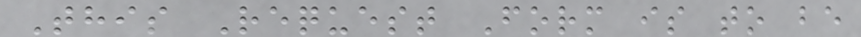This Request Form is to be
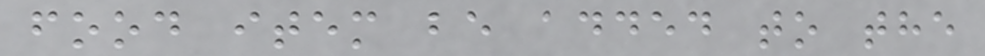food item be added to the
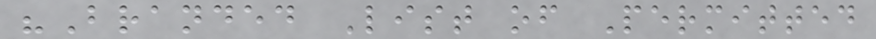"Branded List of Permitted
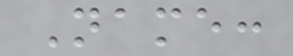Name:
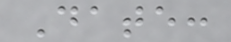Date:
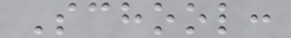School:
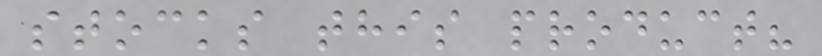stocks this product?
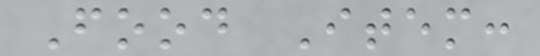Food Item:
